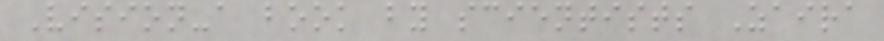Vision-a book by scientists Zaira
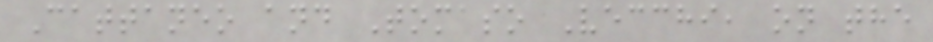Cattaneo and Tomaso Vecchi, on the
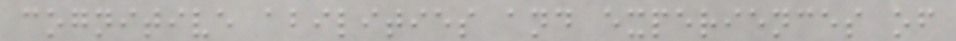cognitive abilities and experiences of
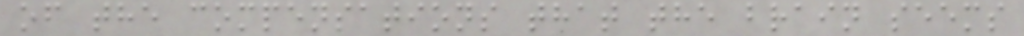of the compensations that the brain seems
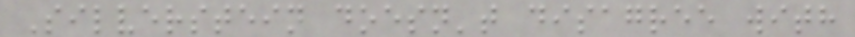Silverstein doesn't disagree with
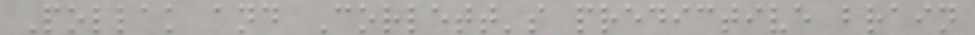Pollak and Corlett's predictive brain
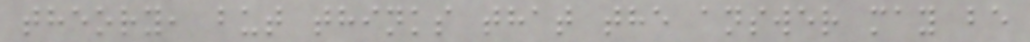theory, but thinks that the answer may be
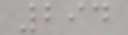294
